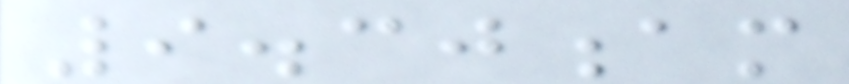9.30am
